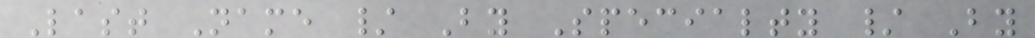Last Name / By Specialty / By
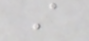A
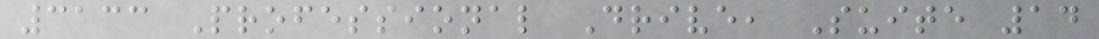3133 Professional Drive, Suite 14
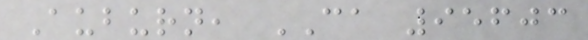Auburn, CA 95603
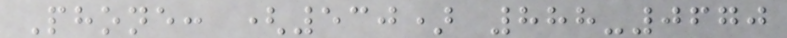Phone: (530) 888-0670
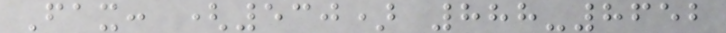Fax: (530) 888-8652
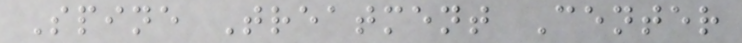Spine Treatment Center
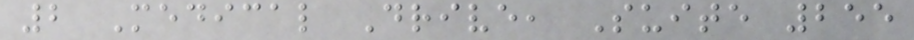2 Medical Drive, Suite 255
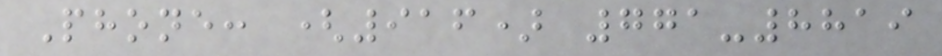Phone: (916) 771-8819
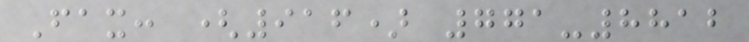Fax: (916) 771-8812
